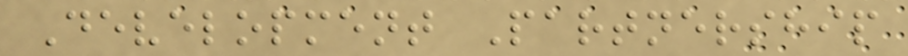Development Partnership
